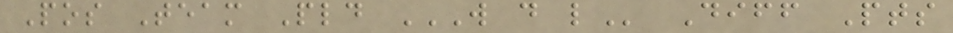Pos Team Pld W D L Diff Pts
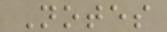Notes
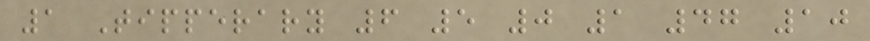1 Tipperary 6 5 0 1 47 10
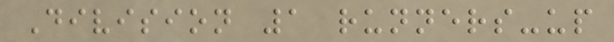Division 1 runners-up
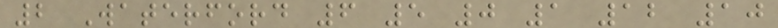2 Waterford 6 5 0 1 12 10
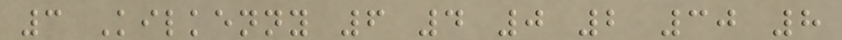3 Kilkenny 6 4 0 2 30 8
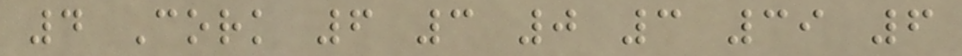4 Cork 6 3 0 3 39 6
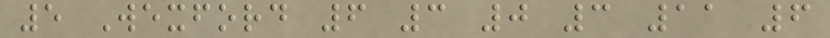5 Wexford 6 3 0 3 11 6
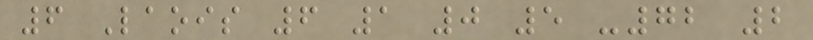6 Laois 6 1 0 5 -72 2
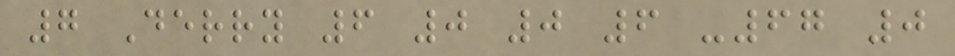7 Derry 6 0 0 6 -67 0
